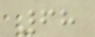68
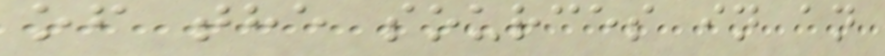of the sources in an
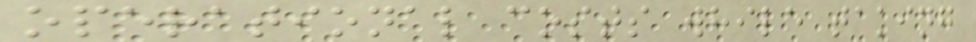operational costs while taking
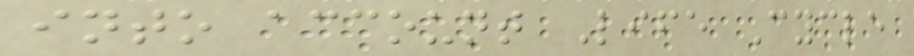into account Life Cycle
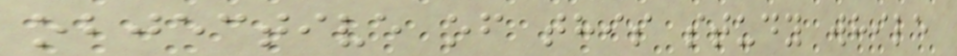objective of this study while
